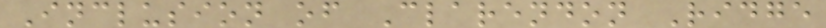Inclusion of Clarendon Ridge
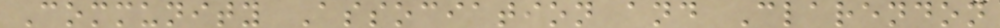Community Association and Clarendon
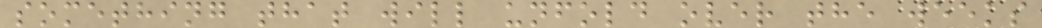something that will unfold over the weeks
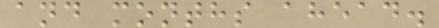and months ahead.
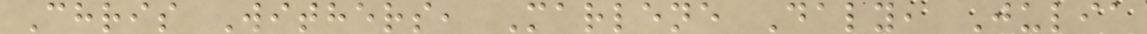Chris Withers, Marlene Daly, Julia
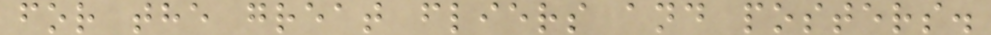for the great fliers and posters.
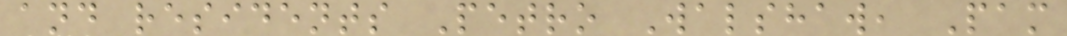and residents Petro Walshaw, Pam
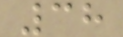38
